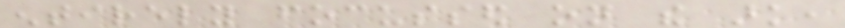entirely focussed on the ark,
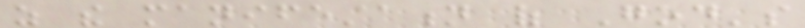as the manifestation of God's
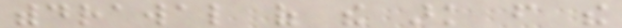withdrawal of the ark from the
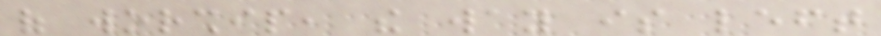of worship, the way is left
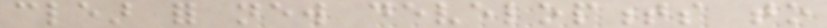clear for new developments to
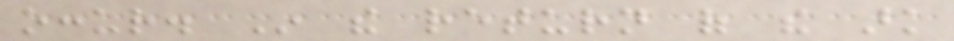occur. In the return of the ark
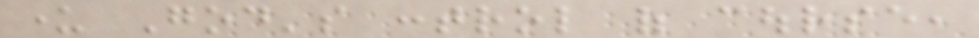under God's control of course,
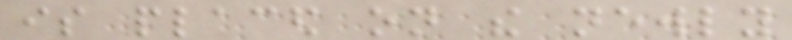is placed on the newly
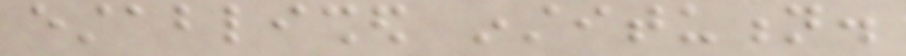established institution.
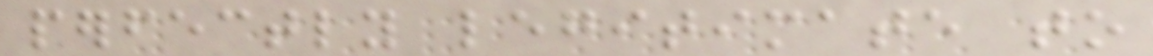perfectly legitimate to
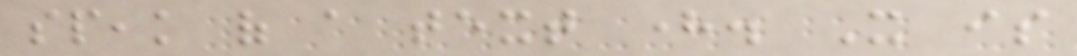speak of a text here. It is
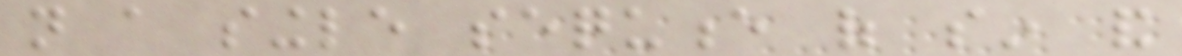not a single sequence of sin and
